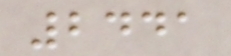2441
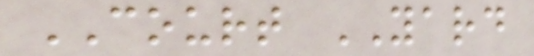COURT YARD
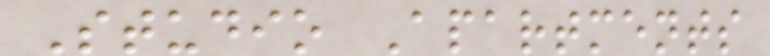Studio Apartments
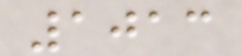1013
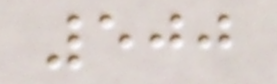500
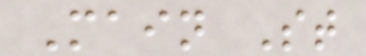Main St
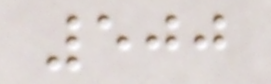500
